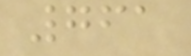761
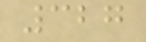327
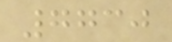7730
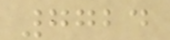7724
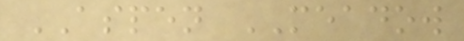ASPEN MEADOW
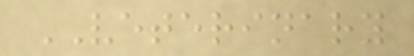VETERINARY
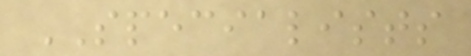SPECIALISTS
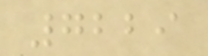7229
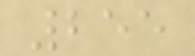255
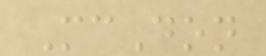McDon
